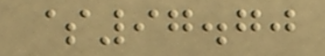$97.70
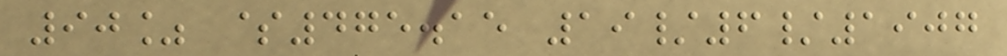90% $475.15 19/6/1907
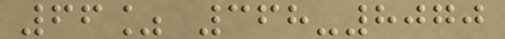66% 368-8070
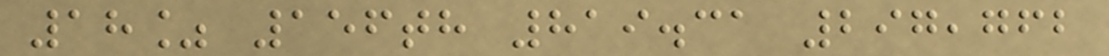18% 156th 819.31 297,762
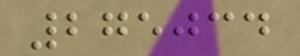275034
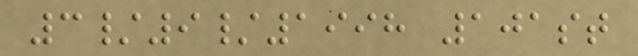3/9/1998 101st
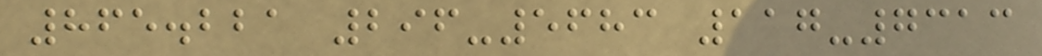865.221 296-5683 117-7313
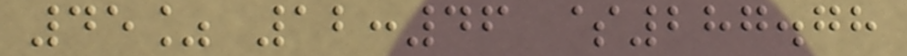45% 12:46 $287.78
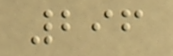296
